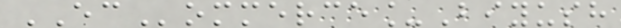ECommerce_Biyush
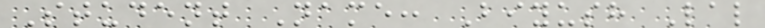Student Name: Biyush Lal
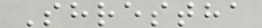Shrestha
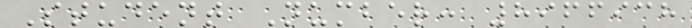Student Number: 8966938
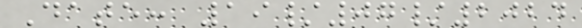Date: 19/07/2024
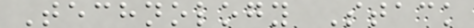Technology Stack
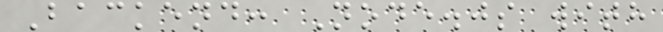Backend: Node.js with
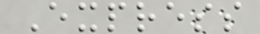Express
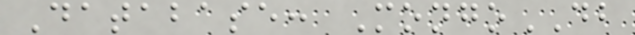Database: MongoDB
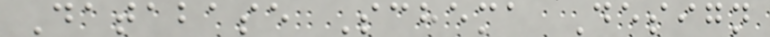Database Schema Design
